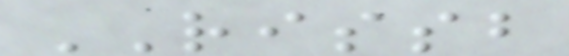RISSB
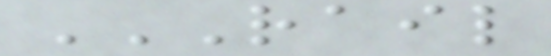RAIL
